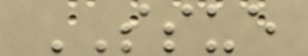SSUE
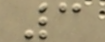3
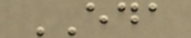EDA
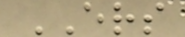ERS
